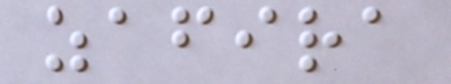zafira
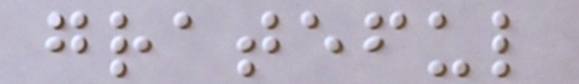grateful
